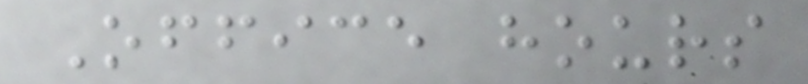Office hours
